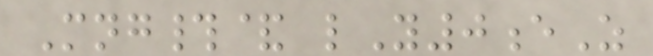Mng#& lY0eZ
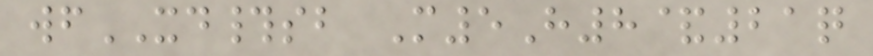wfXD#sb M5H8&21q
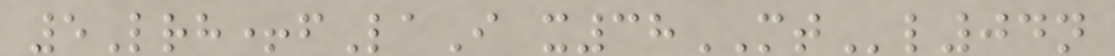5Lrh+fLaI x38MTl04n
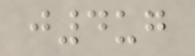j4ug
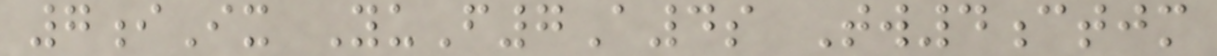7iIx YuF7A4s Tw4ctjm
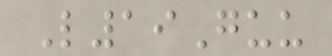L19Guu
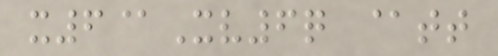x6@Xv6q @tt
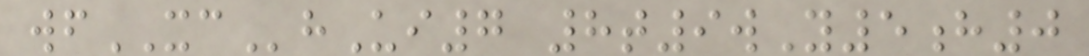wfXChUi7 8t9wY5h0
